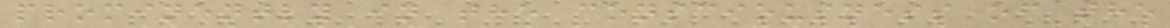prominently in the consciousness of the
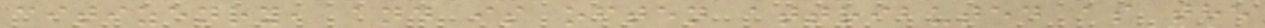citizenry, and is often attributed as the
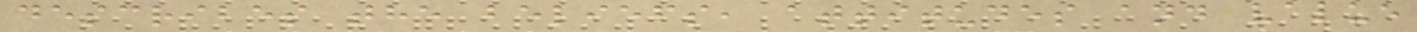describes the beliefs, attitudes and value
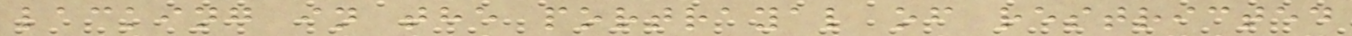lacking in the portrayal of restricted
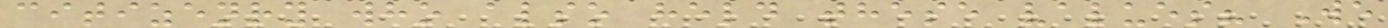citizenry who also held these values? We
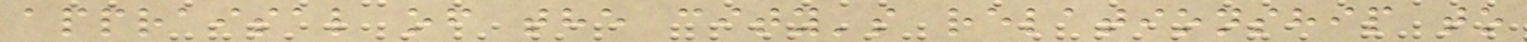appraisal of the city's relationship to
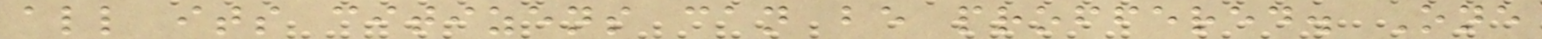all its citizens can be proffered. One
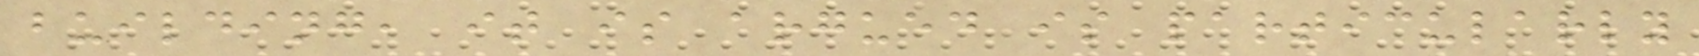building, it is argued is particularly
